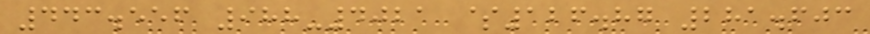443.556 988-4021 $126.87 281.603
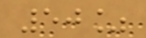50%
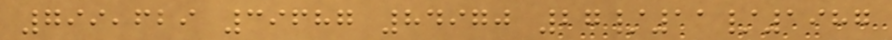799,629 39687 84970 27/11/1987
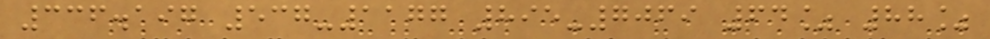336.197 537-1177 895-7069 64% 88%
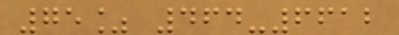75% 464-6612
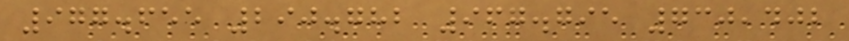977.655 290.782 967.795 730,402
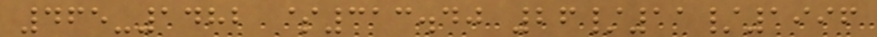465-1482 $313.40 26/11/1996
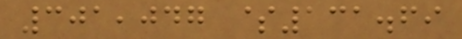301,047 $131.69
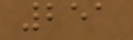251
